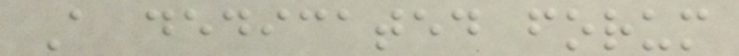A dedicated forum
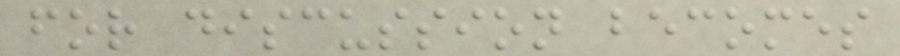for discussion becomes
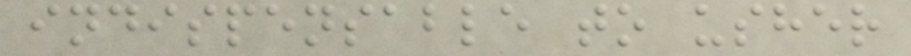indispensable to usher
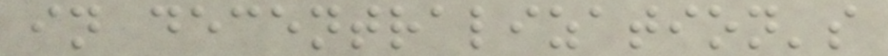in decentralization's
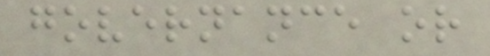governance or
